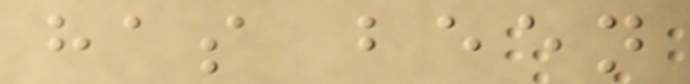has been
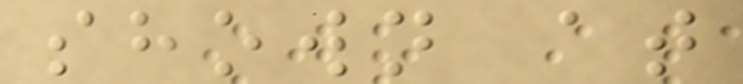shown at
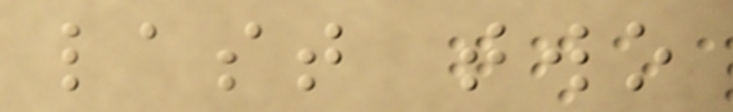last two
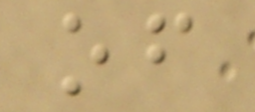of
